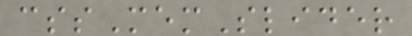cssMemSlider
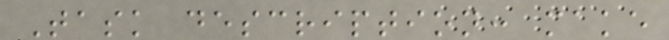Task description: make
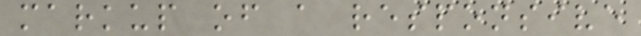markup of a responsive
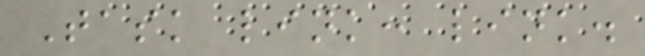Task link: link.
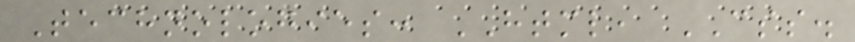Technologies: HTML, CSS.
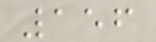156
